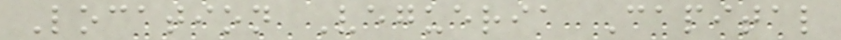Location Vegueria Capital
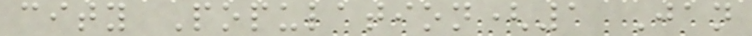city Population(1 Jan
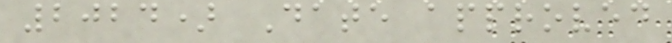2024) Date approved
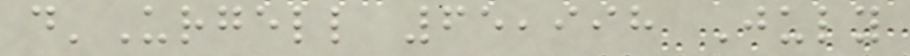d'Urgell 65,998 July
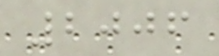2006
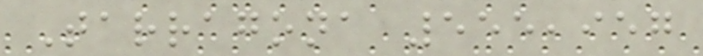Tarragona 555,957
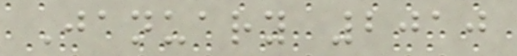January 2010
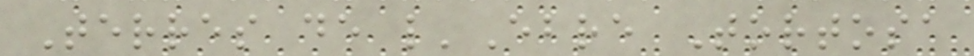Terres de l'Ebre Tortosa
